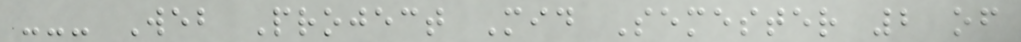--- Web Project Mid Semester 2 of
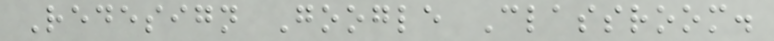Redesign Google Classroom.
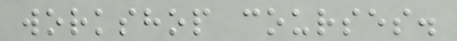workshop courses.
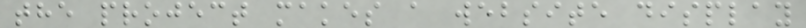the project makes a website display
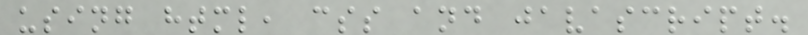using html, css and javascript.
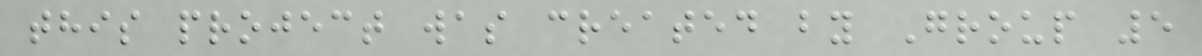this project was created by Group 5
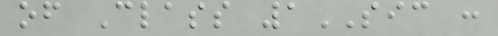of Class 1SIC :
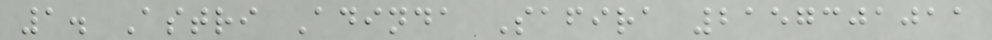1. Astri Adinda Safira 2157301011
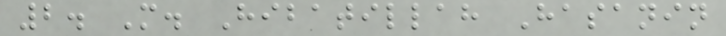2. M. Hibatillah Hasanin
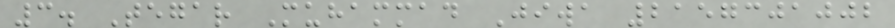3. Tegar Muhammad Jiwa 2157301002
